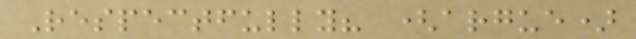Respectfully? (argue)
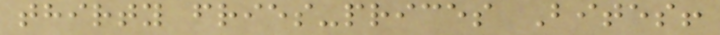thirty fries-prices Bites!
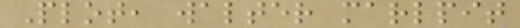Plot, walter marlpit
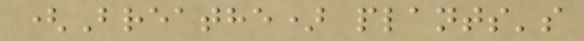(Breathe) plants's
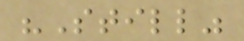"Still"
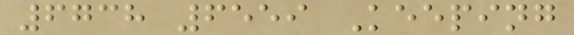6738 6559 Keeping
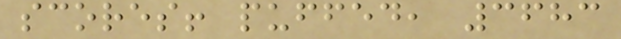scores! puffed, 3683
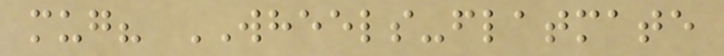mug? WHEELS-flatmate
